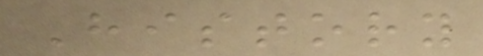History
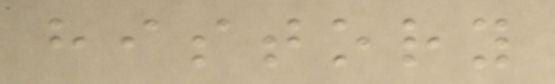history
